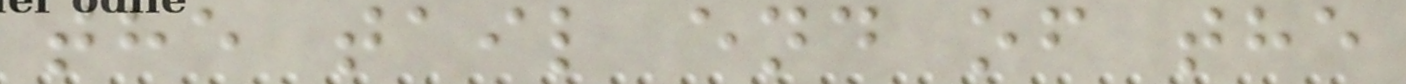the tail end of the
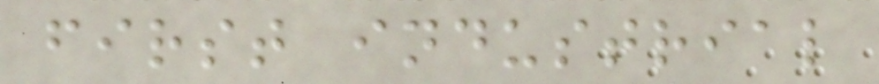first industrial
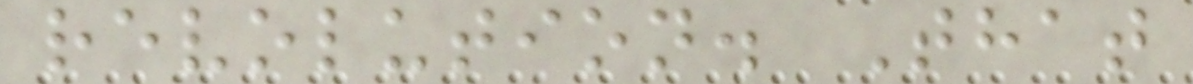revolution. That
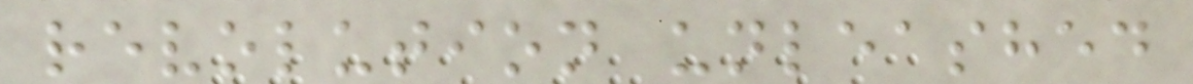revolution unleashed
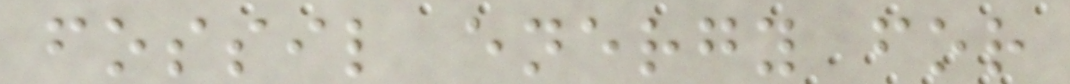fossil energy for
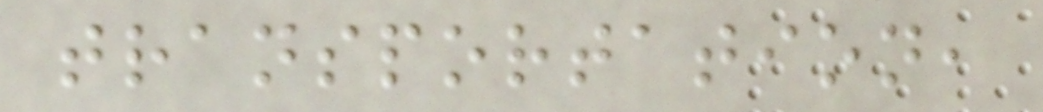transportation,
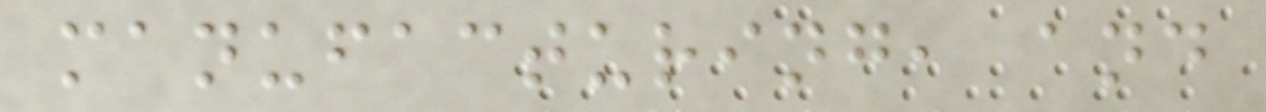manufacturing, and
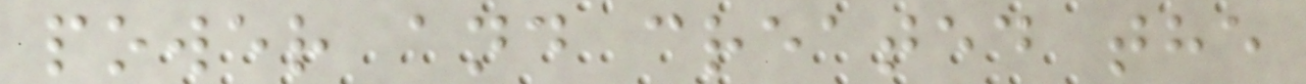power and created the
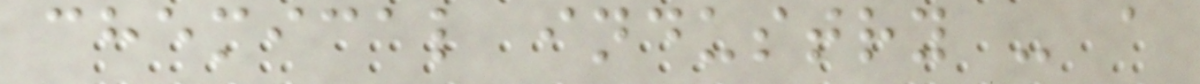chemical industry - a
